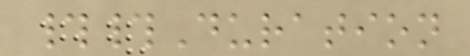##Duration
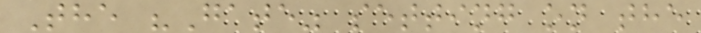The "Gate" setting on the
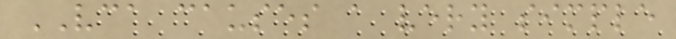VCA causes a very simple
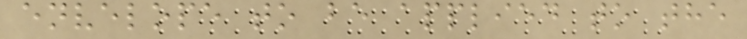envelope to be applied to the
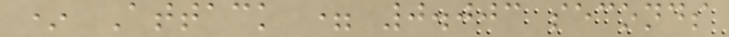* Attack = 0.003 seconds
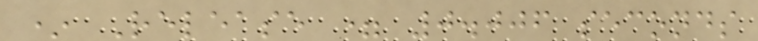* Release = 0.006 seconds
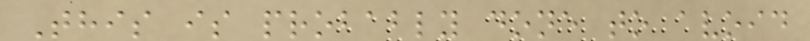This is probably done to avoid
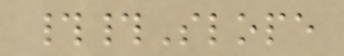##Slope
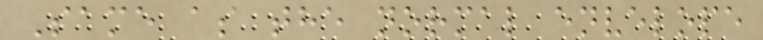Same as the normal envelope
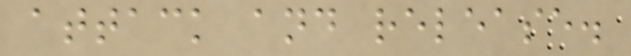attack and release.
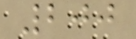200
